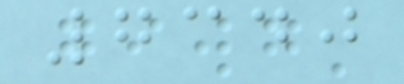7340
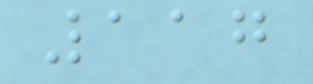117
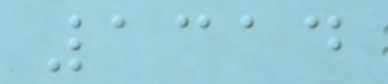1314
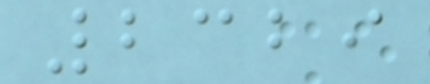2329
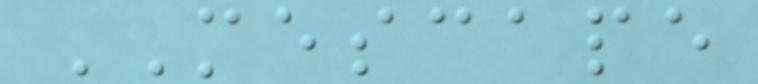MESCAPE
